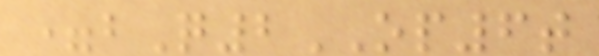=bQ2OP6t
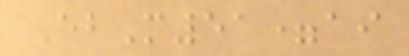EbM51=ai
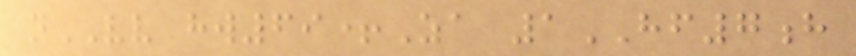nVV hw69+Za 1HF7h
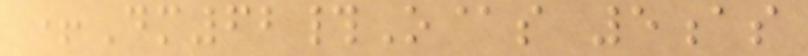+Dm62#O@s 5as
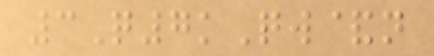3Q7kQw&n
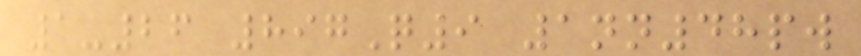1-26 897Q9 1nn48pw
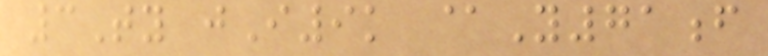3Ty jI9k @Y71f
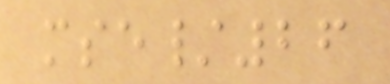mse/26
